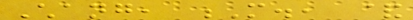Chang, M., &
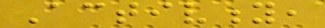Activity,
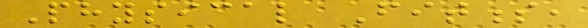Physical Fitness,
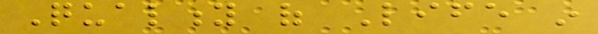Quality of Life in
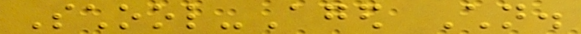School-Aged Children.
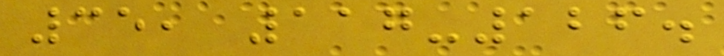35, 117-126.
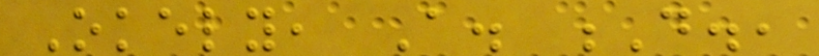Okely, A. D.,
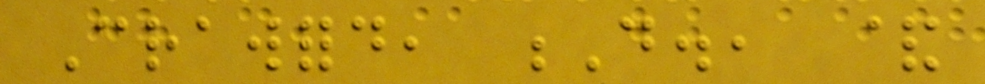Crawford, D., &
